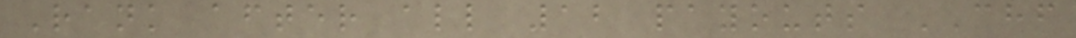Rank after all 12 payouts CHF
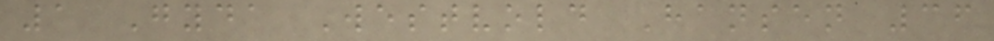1 Gyda Westvold Hansen 36
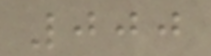000
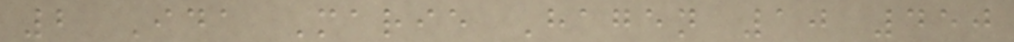2 Ida Marie Hagen 10 450
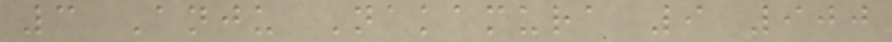3 Anju Nakamura 9 900
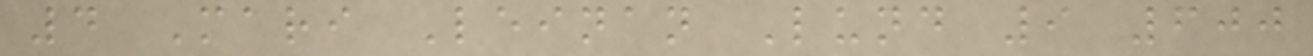4 Mari Leinan Lund 9 600
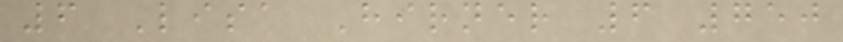6 Lisa Hirner 6 750
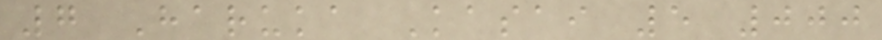7 Haruka Kasai 5 000
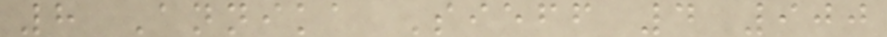8 Annika Sieff 4 900
